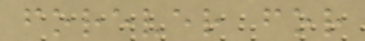forever for
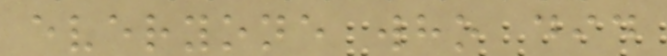everyone who did
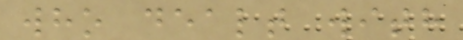who dealt with
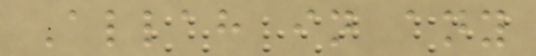Allah in any
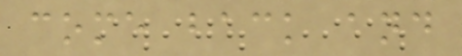come back and
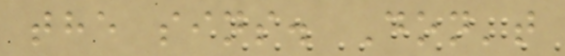the sins. Don't
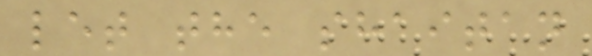let the shaitan
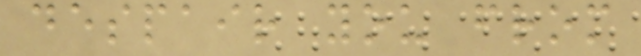despair you from
